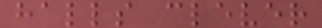halls clever
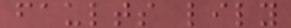faults lily
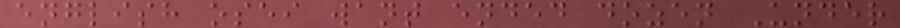english osei want ended dozen Under
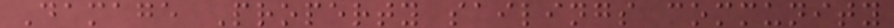Damage Property sailings community
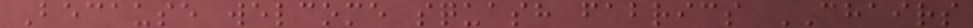Because welcome squash fabrics CHAIRS
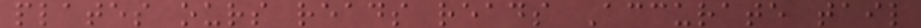plates ours reads reads Accurate tail
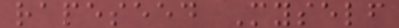rapeseed Myself
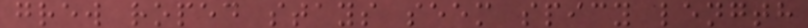grew roped stays seem spicy length
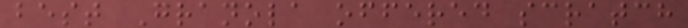best Granola offered scratch
